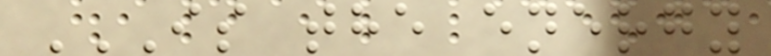IS THE ENERGY
